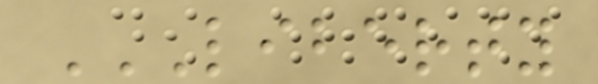LIBERTY
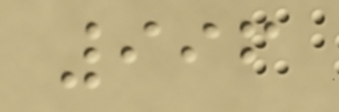996
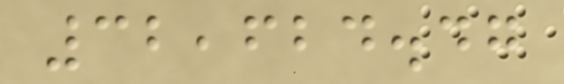32,624.47
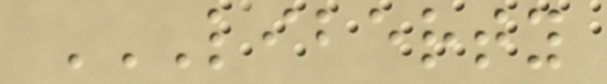LIBERTY
